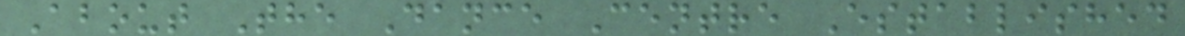About The Dance Centre Established
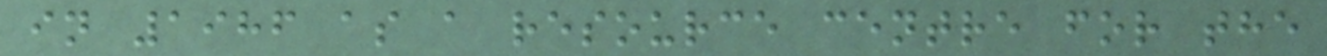in 1986 as a resource centre for the
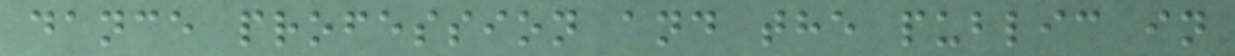dance profession and the public in
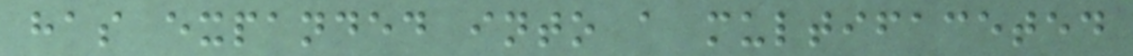has expanded into a multifaceted
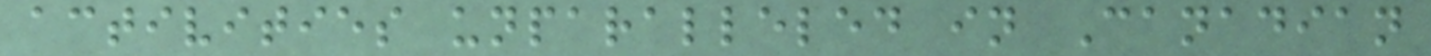activities unparalleled in Canadian
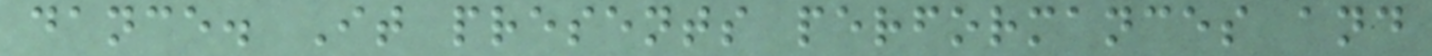dance. It presents performances and
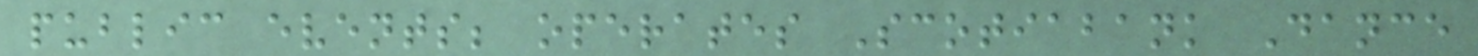public events; operates Scotiabank Dance
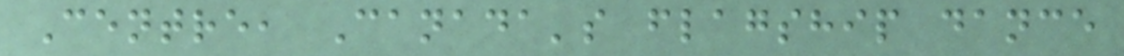Centre, Canada's flagship dance
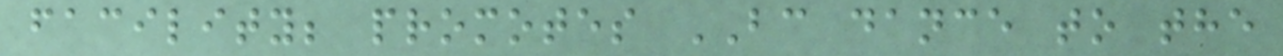facility; promotes BC dance to the
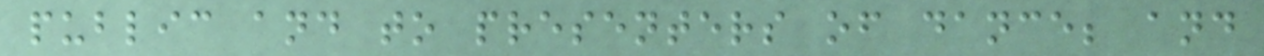public and to presenters of dance; and
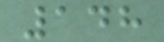148
